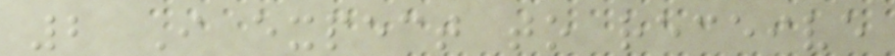2 I expect to receive
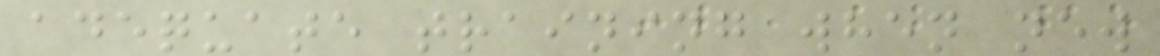adequate training when new
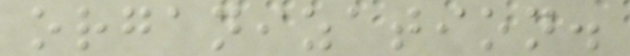organization.
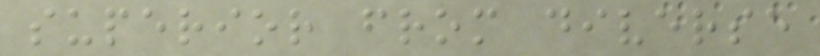superior from diverse
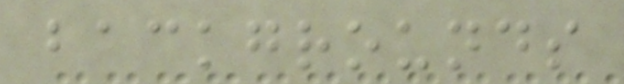backgrounds
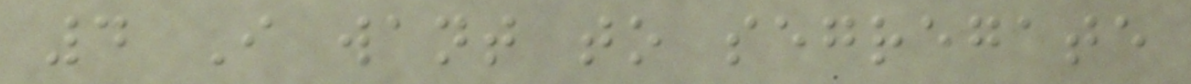4 I want to segregate
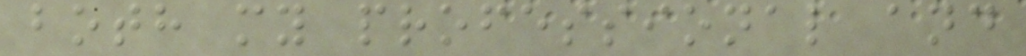both my professional and
